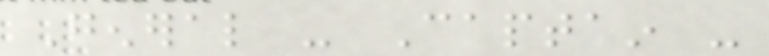General - Captain -
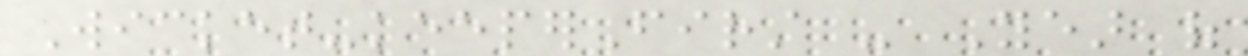Wicket-keeperFirst - Year of
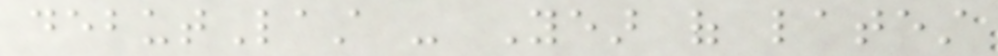debutLast - Year of latest
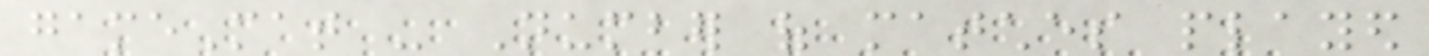gameMat - Number of matches played
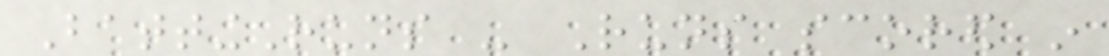BattingRuns - Runs scored in
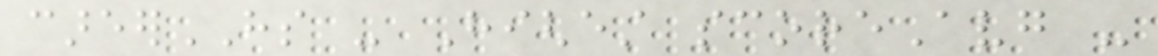careerHS - Highest scoreAvg -
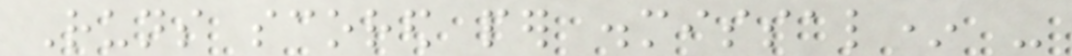Runs scored per dismissal* -
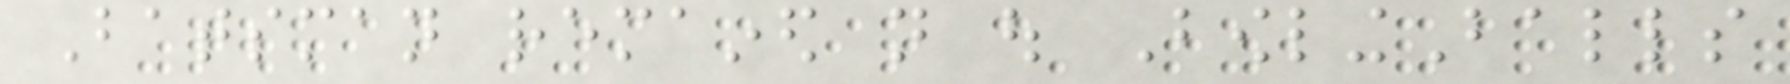Batsman remained not out BowlingBalls
